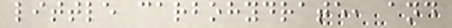little carbohydrate, and
